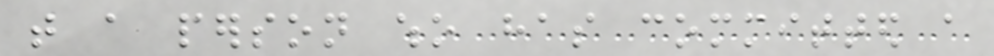that a person who has committed a
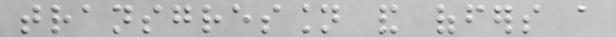transgression and offers a
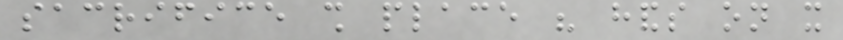sacrifice shall place his hands on it
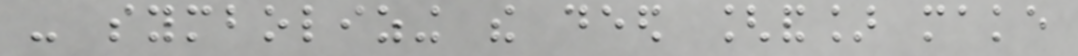- symbolizing the deed [and] make
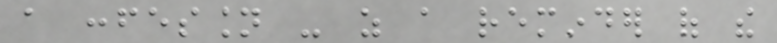a confession - as a reminder of the
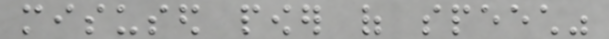misused power of speech"
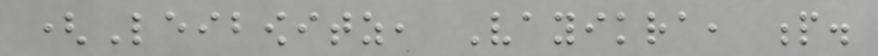(Leibowitz, Vayikra, p.
